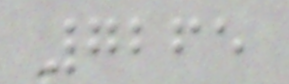7265
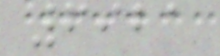6921
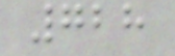728
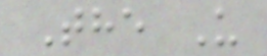The U
